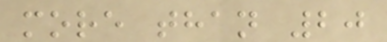more than 20
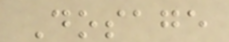Dosage
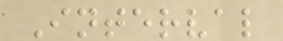Interval
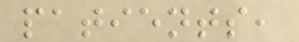patients,
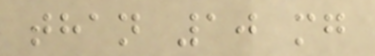than 10 mg
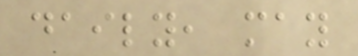daily, may
